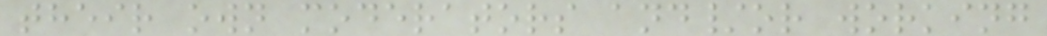their own moderators and/or working
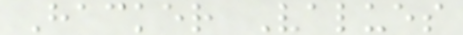Hacker Values
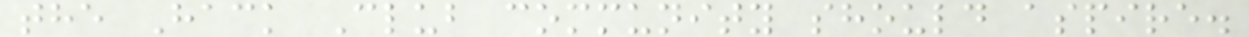the Hack Club community should aspire.
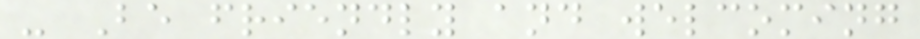- Be friendly and welcoming
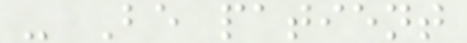- Be patient
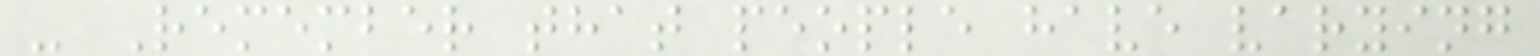- Remember that people have varying
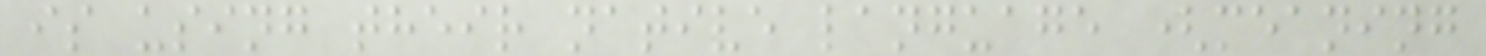is using their native language (meaning
